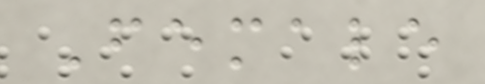Female
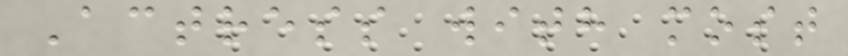Actress with most
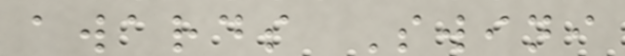awards Swini
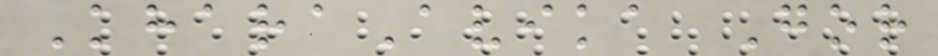KharaAvika Gor
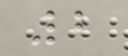2
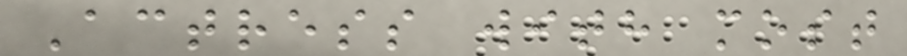Actress with most
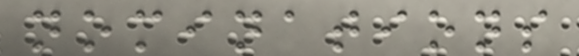nominations
